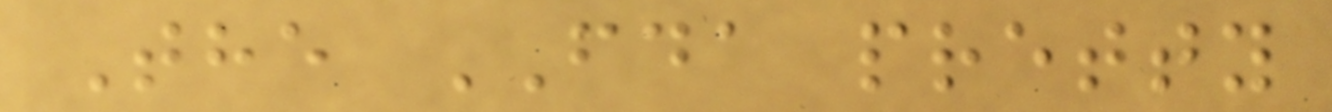The FDA pretty
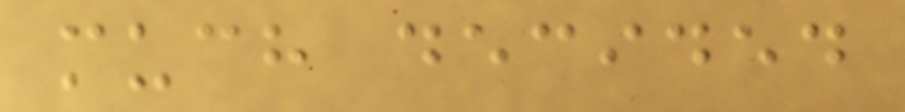much decided
